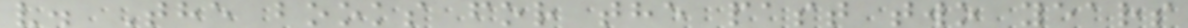v. The books for the past two years
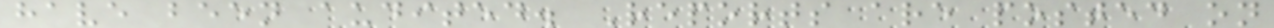have been audited. Reports are posted on
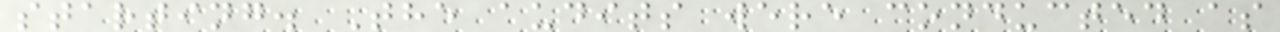starting. The audits were conducted as
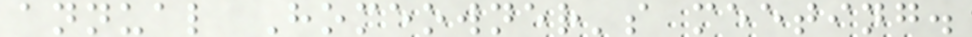annual Homeowner's meeting.
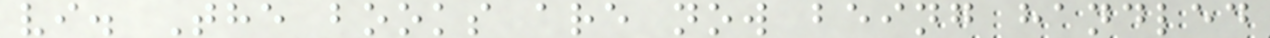vi. The books are now being handled
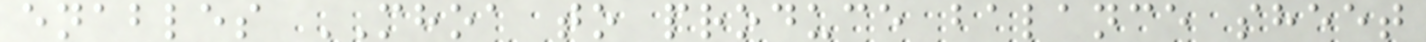enables MHOA to produce balance sheet
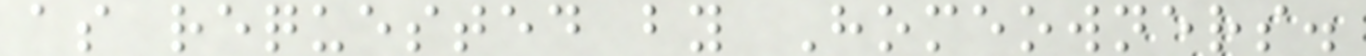as requested by Homeowners.
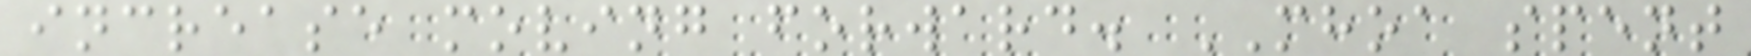increase moving forward. MHOA spent
